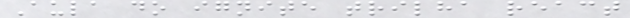Aula do ignite trilha react
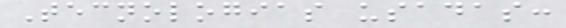Tecnologias usadas:
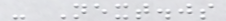- Next.js
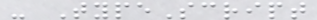- TypeScript
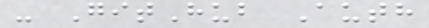- GitHub Auth
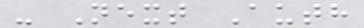- Next Auth
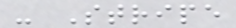- Stripe
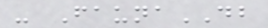- FaunaDB
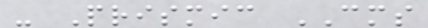- Prismic CMS
